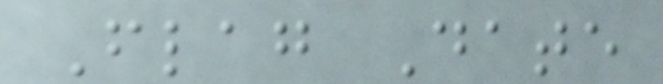Flag Date
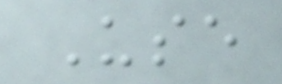Use
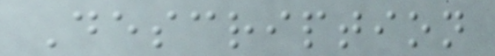Description
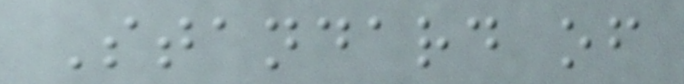Standard of
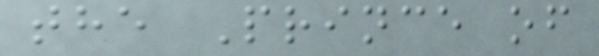the Prince of
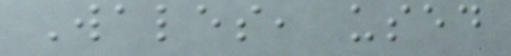Wales, used
